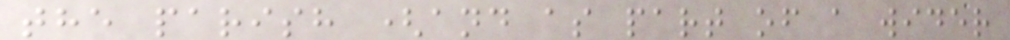the parish (and as part of a wider
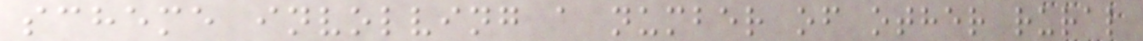scheme involving a number of other rural
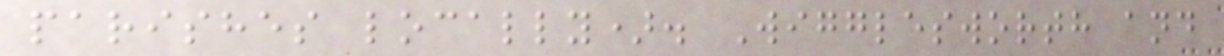parishes locally). Wigglesworth and
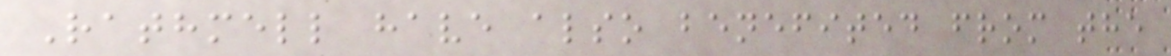Rathmell have also benefited from the
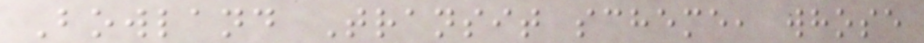Bowland Transit scheme, whose
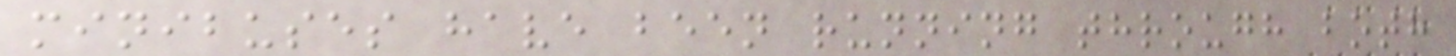minibuses have been running through both
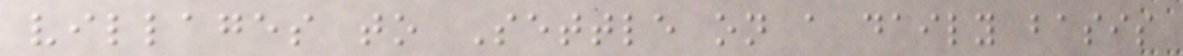villages to Settle on a daily basis
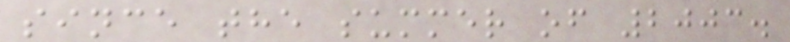since the summer of 2003.
